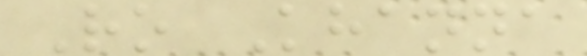Ro Khanna
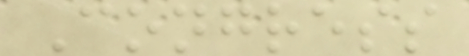Congress
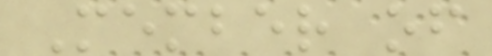Member of
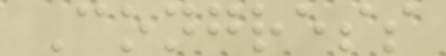Congress
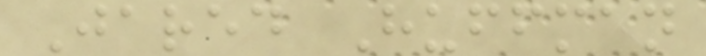Jared Huffman
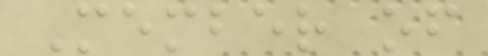Member of
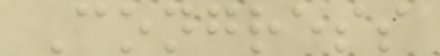Congress
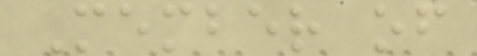Member of
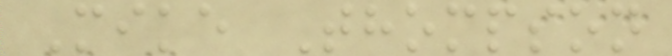Mike Thompson
